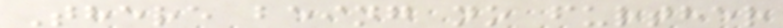There being no further
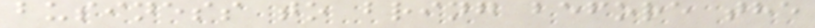business to bring before the
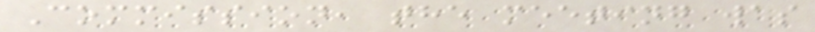Commission, the meeting was
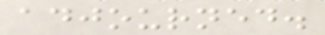adjourned.
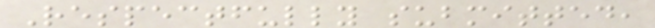Respectfully submitted,
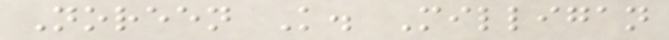Noreen K. Milligan
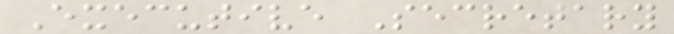Executive Secretary
